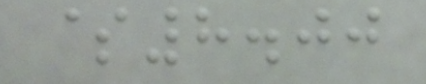$8.00
